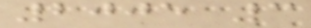2005 3
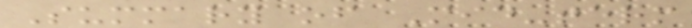Summary of Mid-term
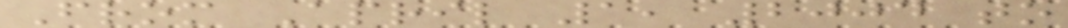From April 1, 2004 to
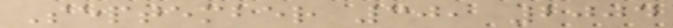September 30, 2004
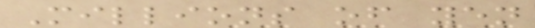Millions of yen
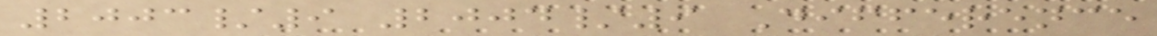2003/9 2004/9 Difference
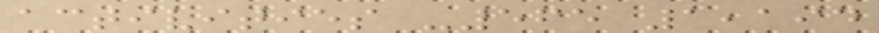activities -565 1,194
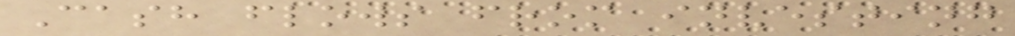Cash flows from investing
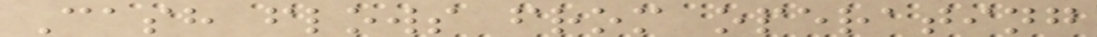Cash flows from operating
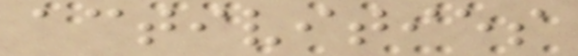activities
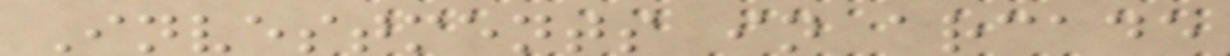Investments in arcade
